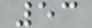53
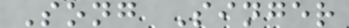Song Singer
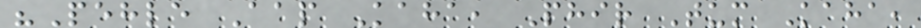"Pehle Aap Kaha, Phir Tum Kaha,
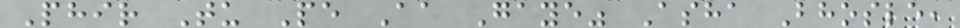Phir Tu Pe Aa Gaye" Asha Bhosle,
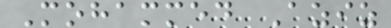Mohammed Aziz
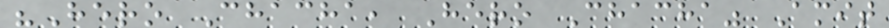"Hero Chacha, Hero Chacha" Amit
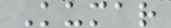Kumar
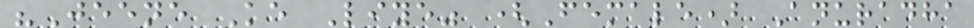"Jeene Ke Liye" (Female) Anuradha
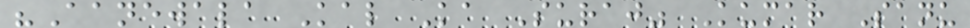"Aanewala Kal Ka Suraj" Kumar Sanu
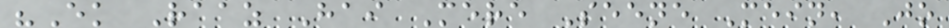"Ek Raaz Hai Mere Seene Mein, Jo
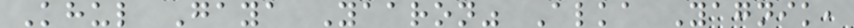Khul Gaya Yaaron" Alka Yagnik,
